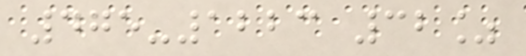475-1223 32%
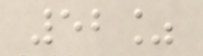52%
